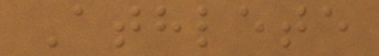Athlete
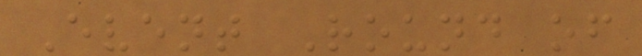Event Round of
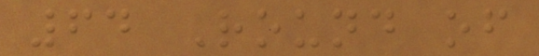64 Round of
